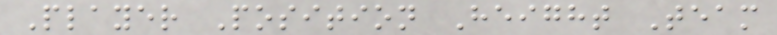Player Position Height Team
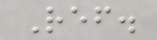Ref.
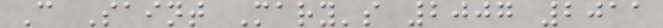C Saint Mary's 2007 2011
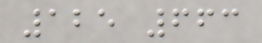125 663
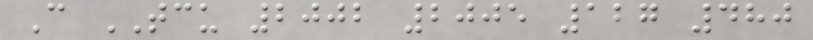C TCU 2002 2005 127 480
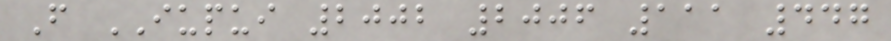F IUPUI 2002 2006 111 447
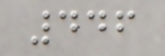446
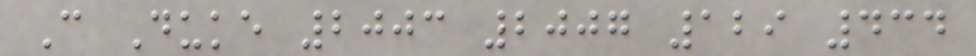C Duke 2003 2007 129 434
